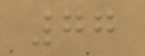77
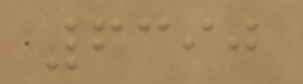6390
